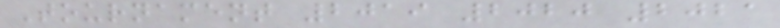Tournament 2019 2020 2021
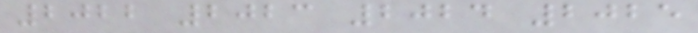2022 2023 2024 2025
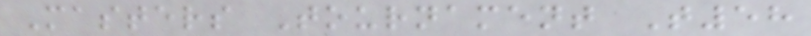Masters Tournament T58
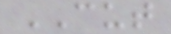CUT
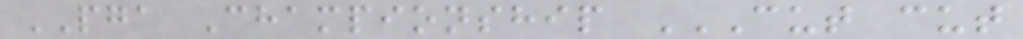PGA Championship CUT CUT
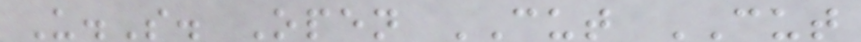U.S. Open CUT CUT
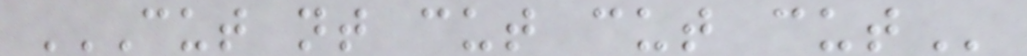CUT NT CUT CUT CUT
